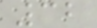32
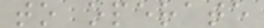to operate
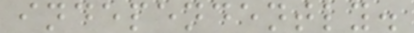independently.
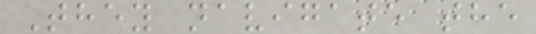They navigate the
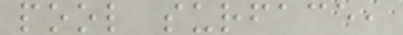pool surface,
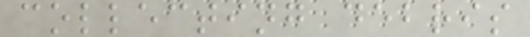collecting debris
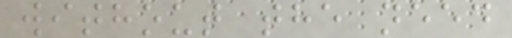without the need
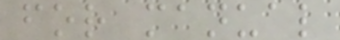for manual
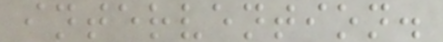intervention.
